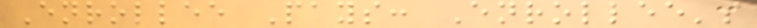Enrollee Pays: Enrollee's
